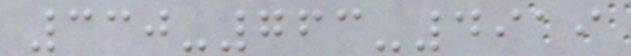330-763-4919
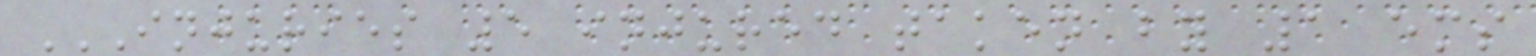INJURIES 5 INJURED TAKEN BY 1 EMS
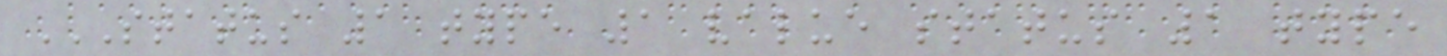STATUS 1 TYPE 1 VALUE STATUS 1 TYPE
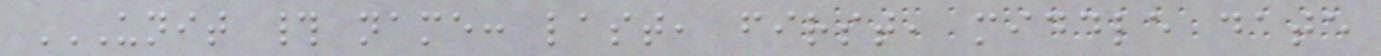UNIT # NAME: LAST, FIRST, MIDDLE DATE
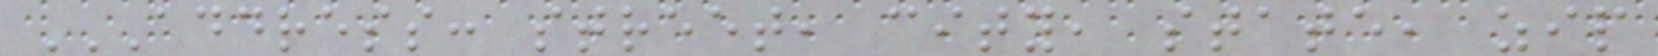ADDRESS: STREET, CITY, STATE, ZIP
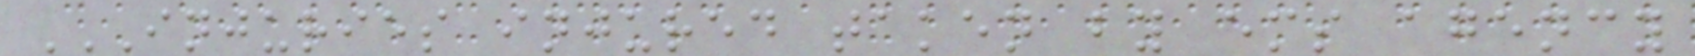INJURIES INJURED TAKEN BY EMS AGENCY
